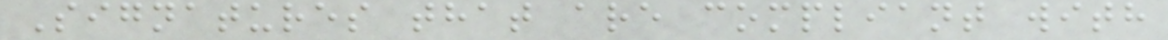Signatures that are compliant with
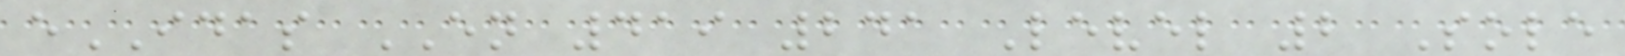eIDAS EN 419 241 Level 2 Sole
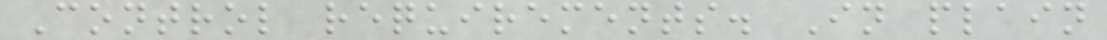Control requirements. In plain
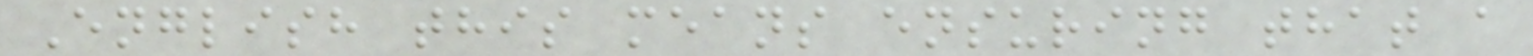English this means ensuring that a
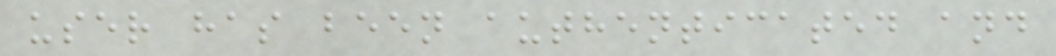user has been authenticated and
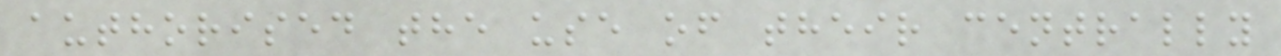authorised the use of their centrally
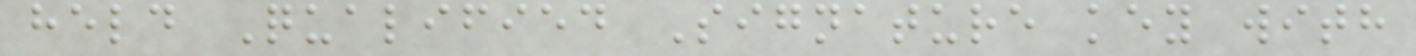held Qualified Signature key with
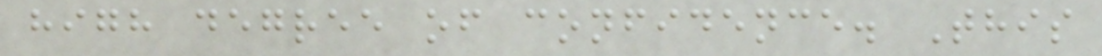high degree of confidence. This
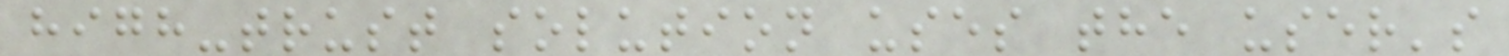high-trust solution uses the user's
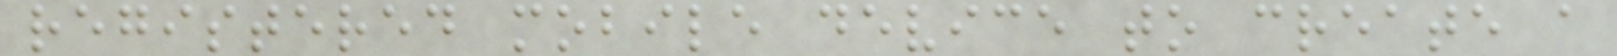registered mobile device to create a
